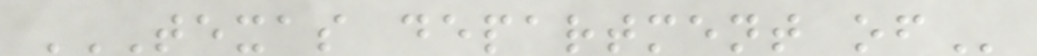TEXAS DEPARTMENT OF
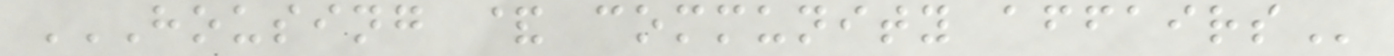HOUSING & COMMUNITY AFFAIRS
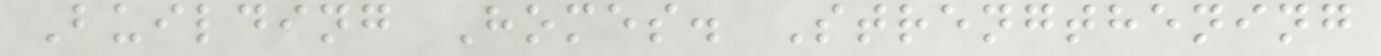Building Homes. Strengthening
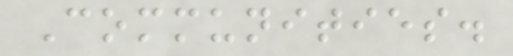Communities.
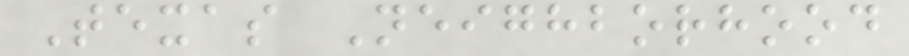Texas Neighborhood
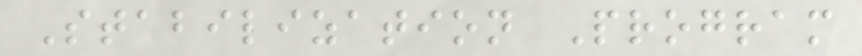Stabilization Program
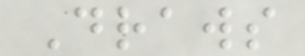Draws
